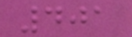401
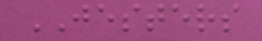JESTERS
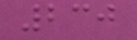230
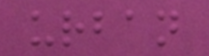urban
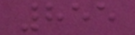855
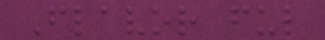Flavor ful
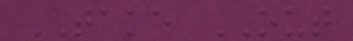TAKE OUT
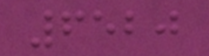6520
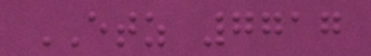ETZ 7717
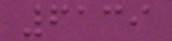6139
